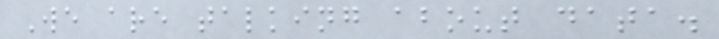We are talking about data.
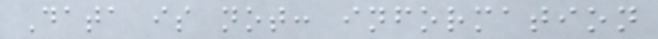Data is not: information
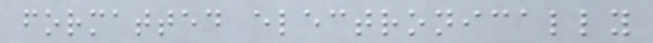formatted electronically
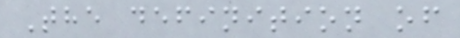The definition of
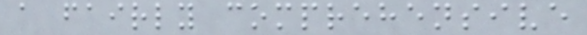a fairly comprehensive
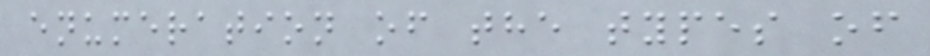enumeration of the types of
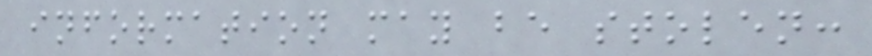information may be stolen:
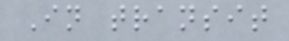In transit
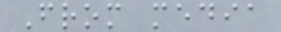From media
